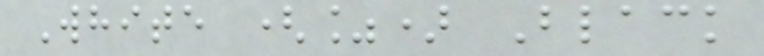White (%) Black
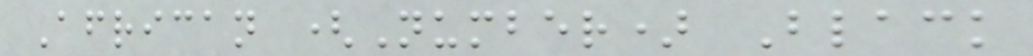African (Number) Black
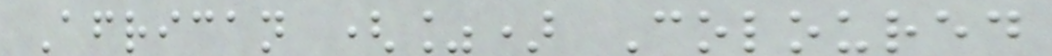African (%) Coloured
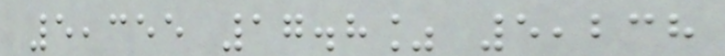5,355 17.8% 5,238
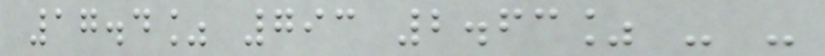17.4% 793 2.63% - -
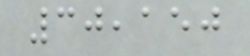30,150
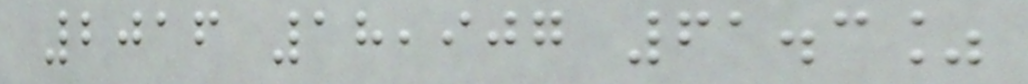2016 18,907 61.3%
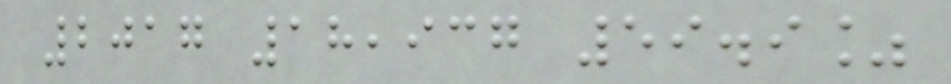2017 18,937 59.9%
